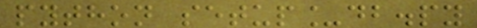python setup_db.py
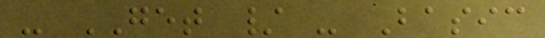- GET / - Basic
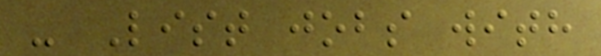- List jobs with
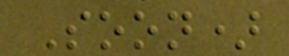Soon)
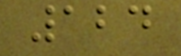124
